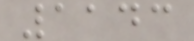1143
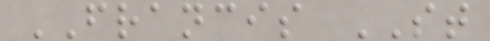FRANCIS ST
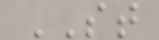ST
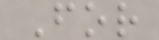For
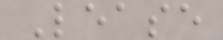Lease
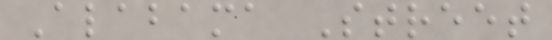Alabama Street
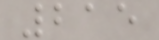215
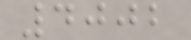4002
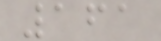161
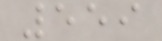559
